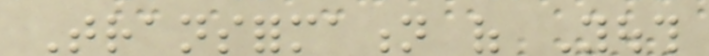Transformation of Youth
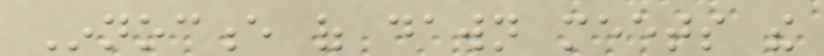Innocence of dawn meets the
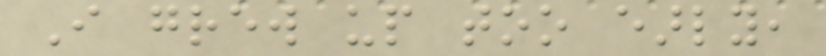I grew up too early,
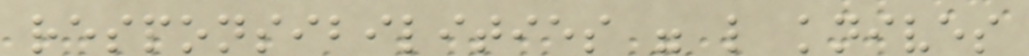responsibilities were like knives
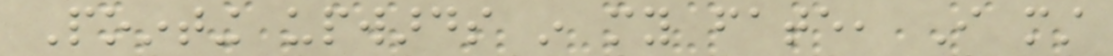Pointing upwards in my fate, I must
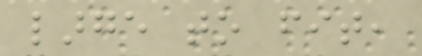large to fit,
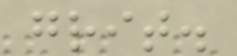grit.
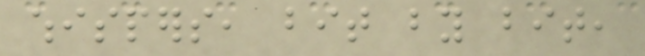whispers, bit by bit,
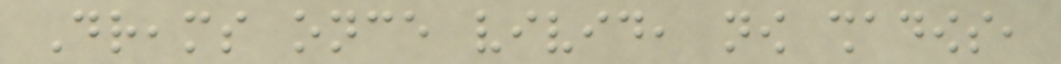Dreams once vivid, now shadows,
